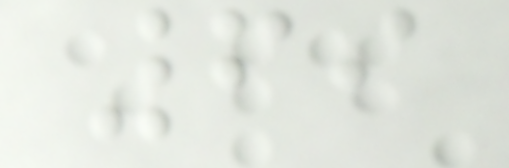69
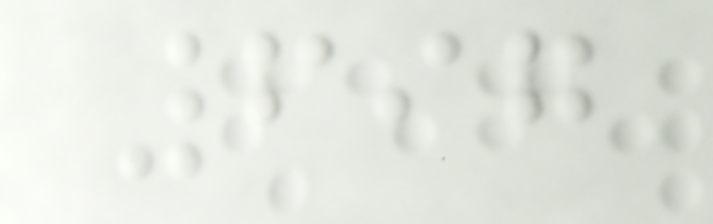697
